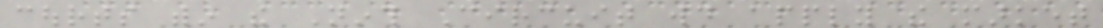courts within the Ninth Circuit would apply the market
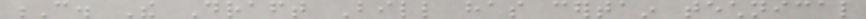C. The Draft Bill has certain technical
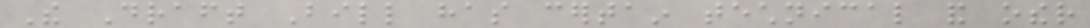The Draft Bill has certain technical and other
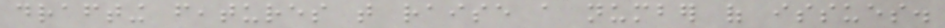drafting features that raise a number of issues.
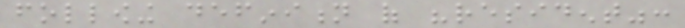following definition of "resident":
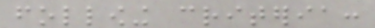following criteria:
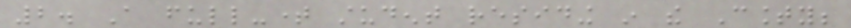2. A full-time student residing in the County;
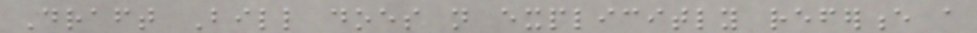Draft Bill does not explicitly reference a
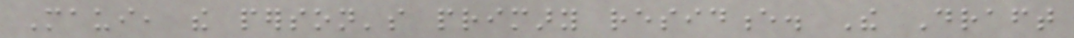Maui, the person's primary residence. The Draft
